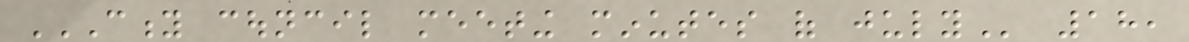CITY COUNCIL MEETING MINUTES OF JULY 18,
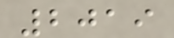2019
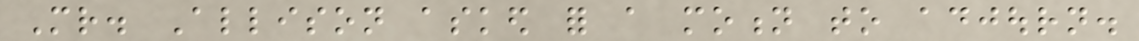Mr. Allison asked for a motion to adjourn.
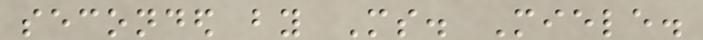seconded by Ms. Miele.
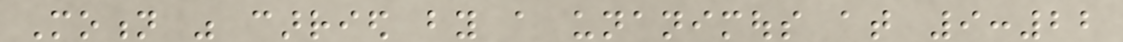Motion was carried by a unanimous at 9:22
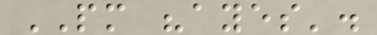PM "ayes'.
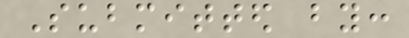Submitted by:
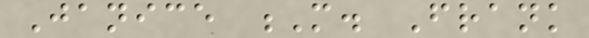Janice M. Frank
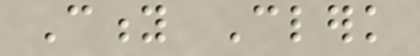City Clerk
